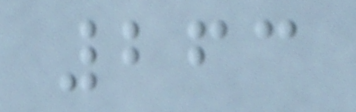263
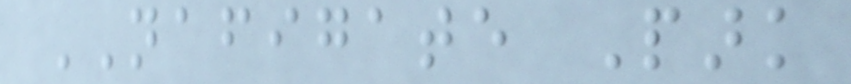NAFIGATE Park
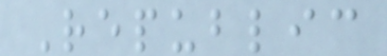Republic
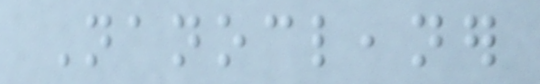Nanocleaner
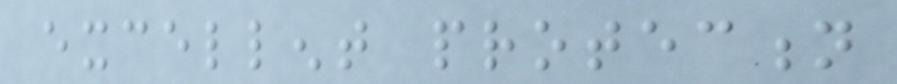excellent protection
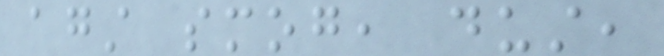against smog, dust,
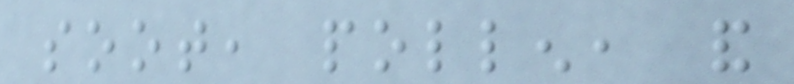soot, pollen, and
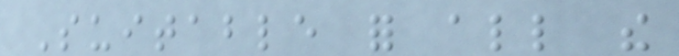Suitable for all the
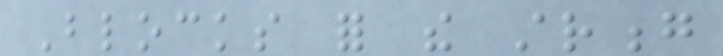Blocks for the strong
